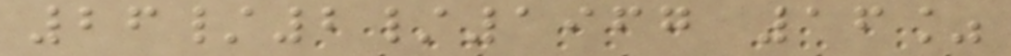26/2/1967 16%
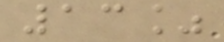13%
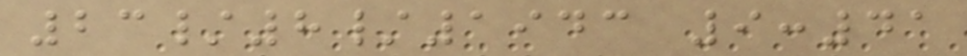23/8/1943 9:41
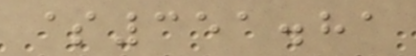$351.81
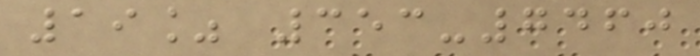19% 353-7460
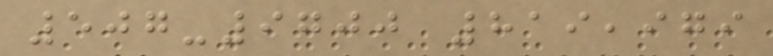507-9700 819,979
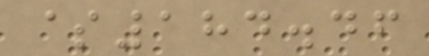$184.46
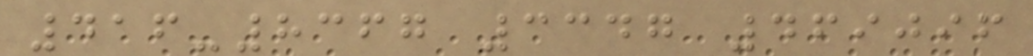416-8367 3347 469096
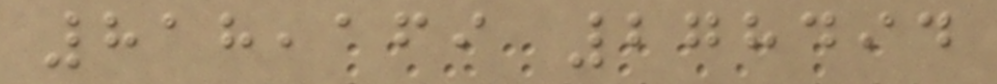818,169 278494
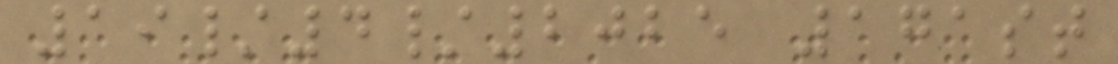19/4/2025 171st
